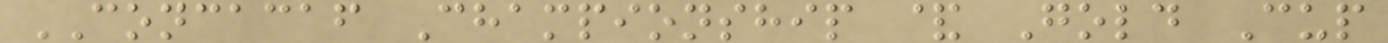CONCACAF Championship & Gold Cup
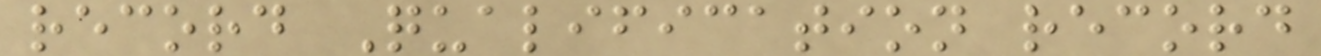record Qualification record
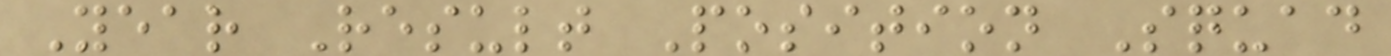Year Result Position Squad
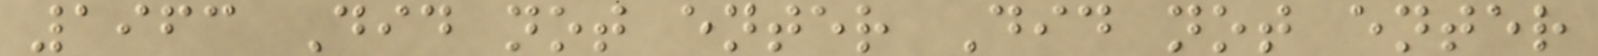1963 Did not enter Did not enter
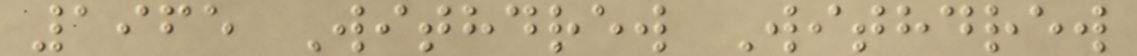1965 Withdrew Withdrew
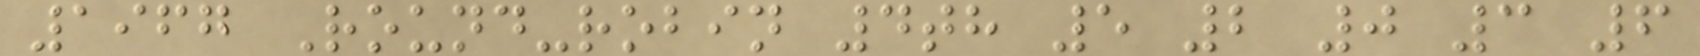1967 Round-robin 4th 5 2 0 3 6
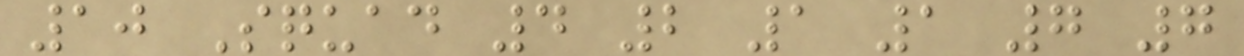10 Squad 4 2 1 1 7 7
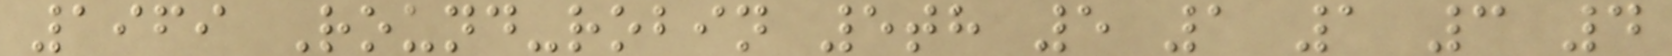1969 Round-robin 5th 5 1 1 3 4
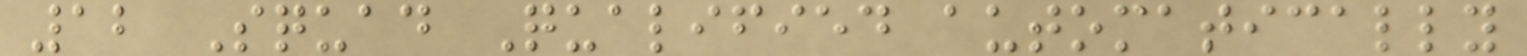12 Squad Qualified automatically
